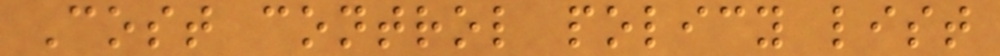Cost control policy list
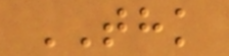THK
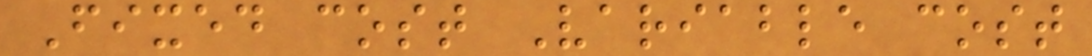Fixed cost Variable cost
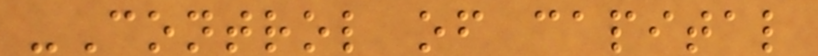-Control of capital
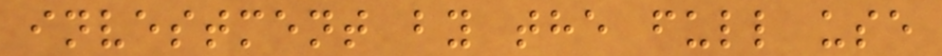investment by the full use
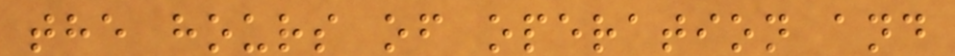the hours of operation and
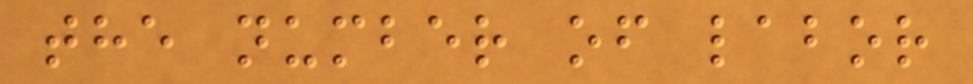the number of labor
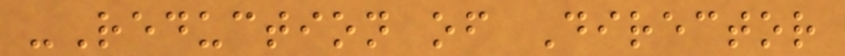-Reduction of Director
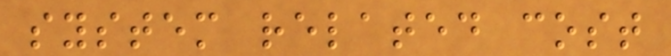system related cost
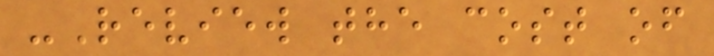-Review the cost of
